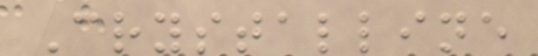Crystalline
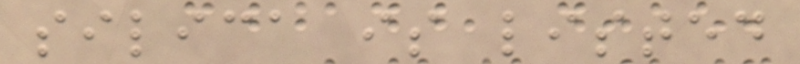silica is listed
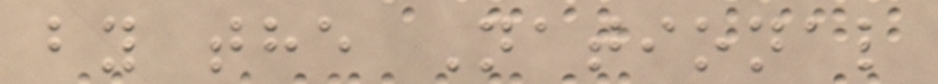by the National
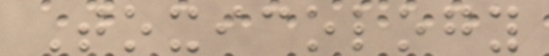Toxicology
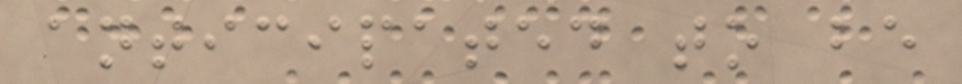anticipated to be
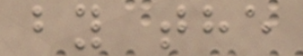by the
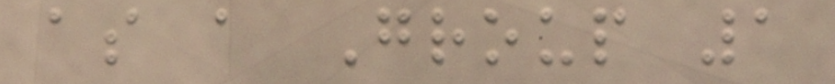as a Group 1
